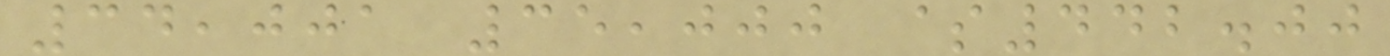34,001 35,000 $442.00
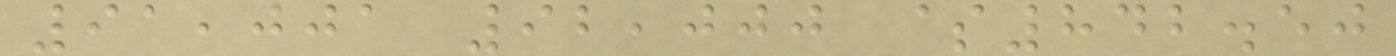91,001 92,000 $842.50
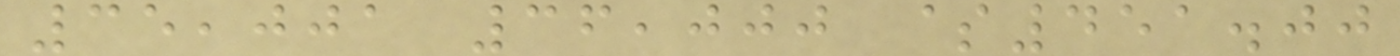35,001 36,000 $451.00
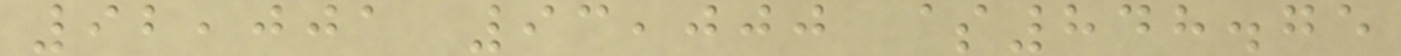92,001 93,000 $848.75
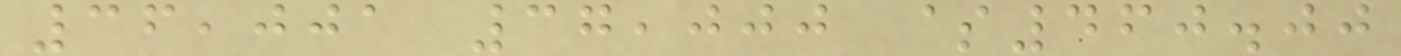36,001 37,000 $460.00
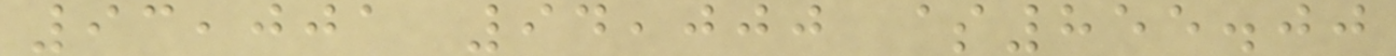93,001 94,000 $855.00
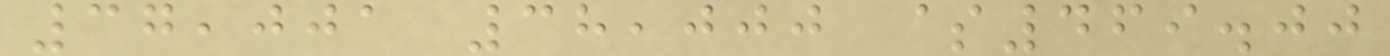37,001 38,000 $469.00
